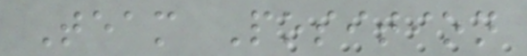Team Position
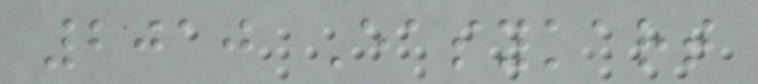2010 Easykart
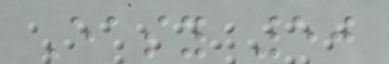Easy 50
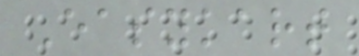Easykart
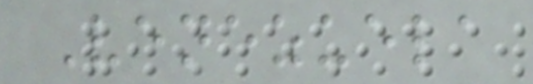Venezuela
